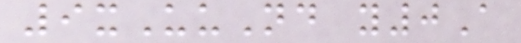9xUuNd y0A
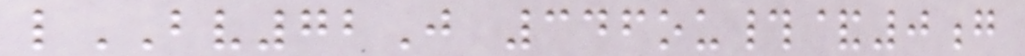lBV72J 346ou#&0g
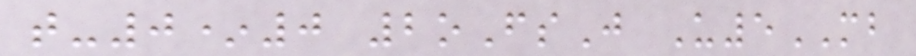t-0*0 2oFsJ U5MB
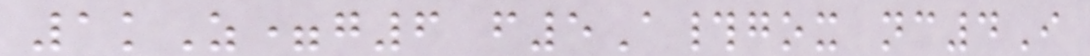1kZ=g6 f5A#gox nc4I
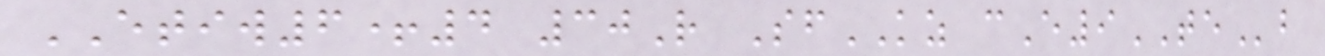ETIW6+4 30R SfKZ cE9TEb
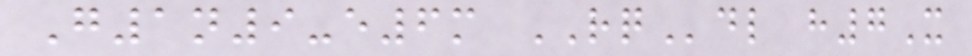G1n9-e6m RQdl h7X
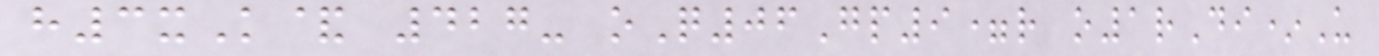h3xK& 427- oQ06Gp9=r o1rDi*U
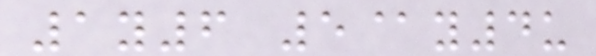1y6 5@y4u
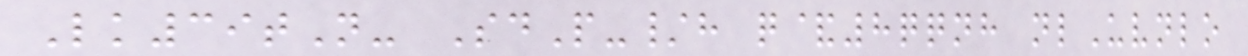Lk39tN- SdP-/h q&8qqnh nlUvnlo
